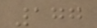177
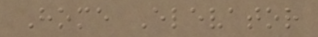Home Elevator
